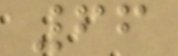66
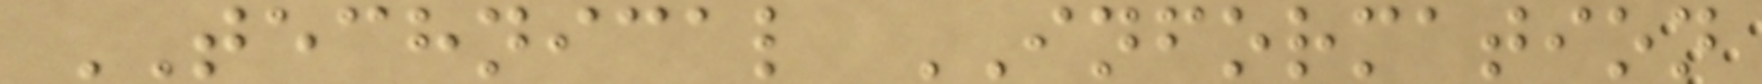TECHNICAL INFORMATION
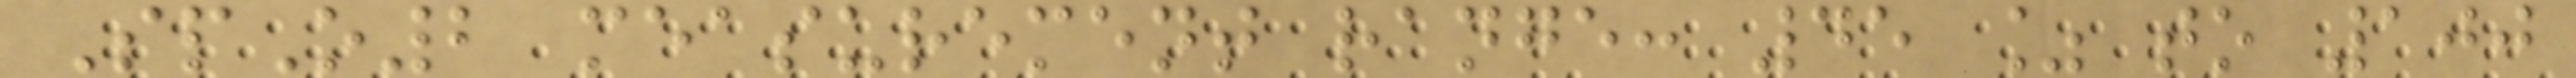SpO2 measurement range: 45 % to 100
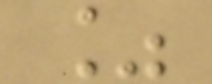%
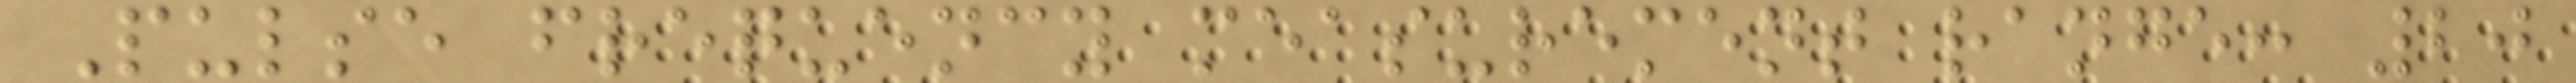Pulse frequency measurement range: 20
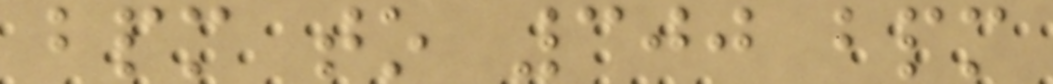bpm to 300 bpm
